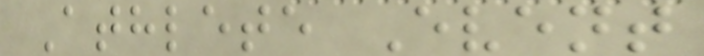Athlete Event
